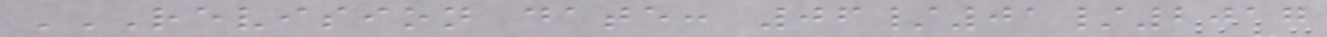REVISION DATE: 06/01/2017
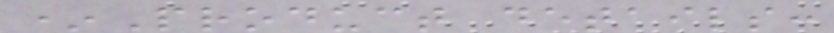*Product details:
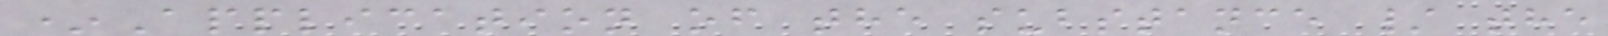*Application of the substance / the
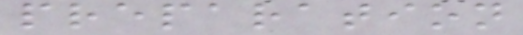preparation
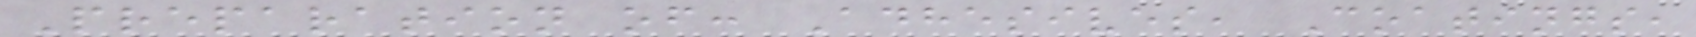Preparation of: Adhesives, Coatings,
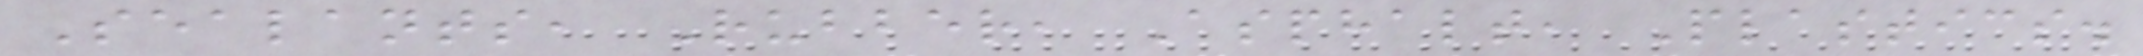Sealants, Rubber, Asphalt, Plastics.
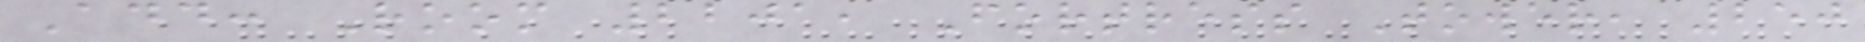Add: Room 2201, Fortress Tower, 250
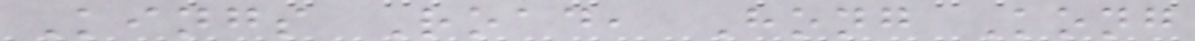Kings Road, Hong Kong
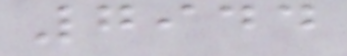7944
